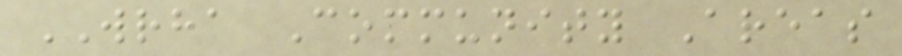WRHA Community Areas
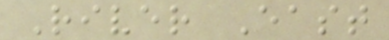River East
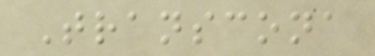Transcona
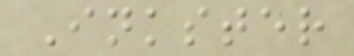Inkster
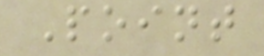Point
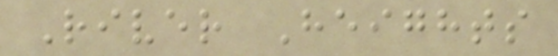River Heights
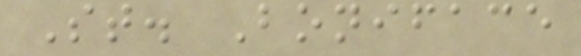St. Boniface
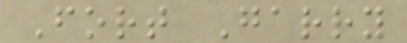Fort Garry
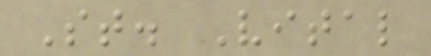St. Vital
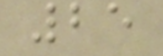25
